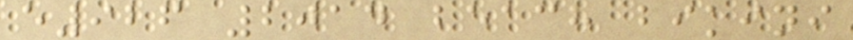e926 2014 beach bikini
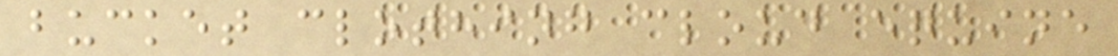bucket clothing cloud equine
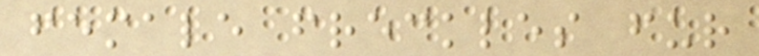female freckles fur
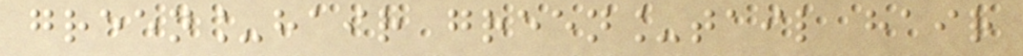green_hair green_tail hair
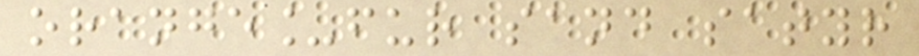orange_fur sand satyr
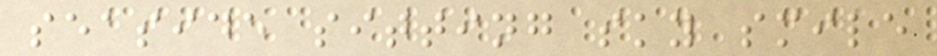seaside sitting sky smile
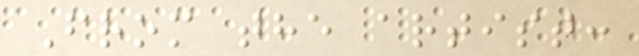From the artist:
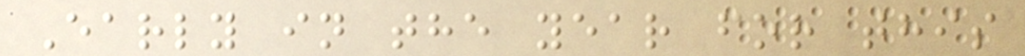Early in the year for this
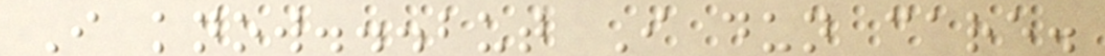I know...but I dun care.
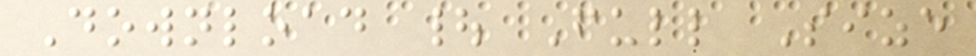Download | Full Size
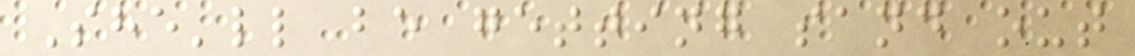She'll be getting sand out
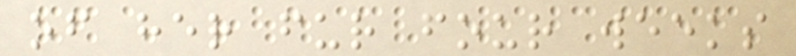of her fur four weeks
